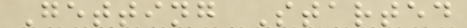Getting Started
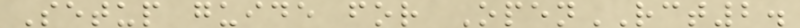Setup guide for OpenRCT2.
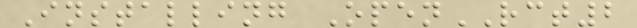Installing OpenRCT2
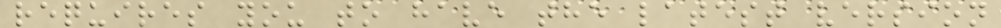requires you to have the latest version
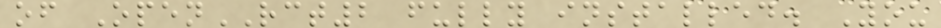of OpenRCT2 fully installed. You
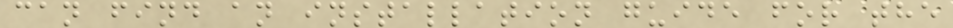can find an installation guide for the
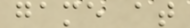game at
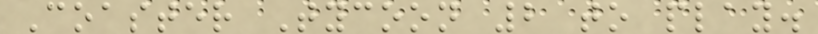Coaster Tycoon 2 to play.
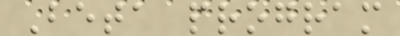Beta program
